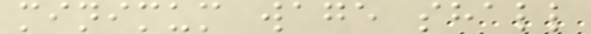minimum wage shall
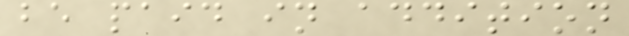be paid in addition
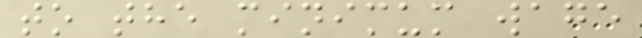to the minimum wage
